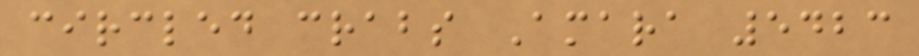circled crabs Amara 5423
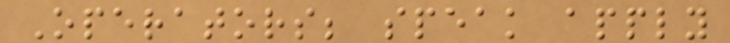Operators; speak apply
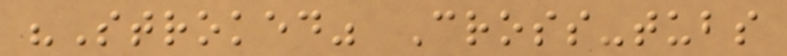"Stroked" Cross-tubs
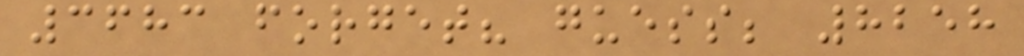3683 forget? guess; 8258
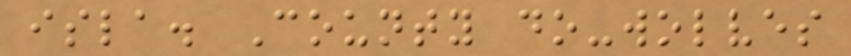isla. County do-wolves
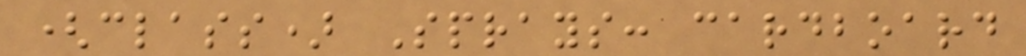(class) Sprays: cardboard
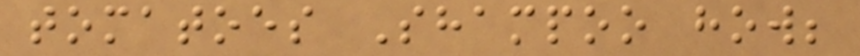tomatoes Shampoo how;
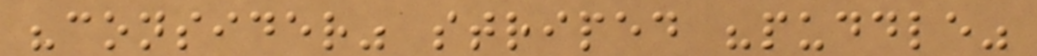"consider" striped "puddle"
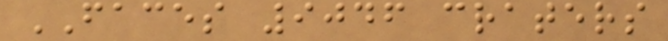FACES 9046 craters
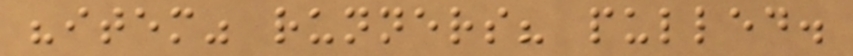"item" runners? pulled.
